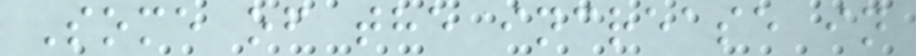Some of the increase in
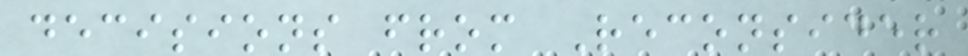decisions from Reconsider
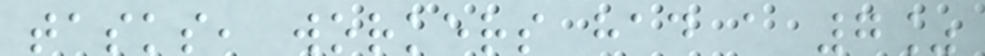tasks, workers had a 7%
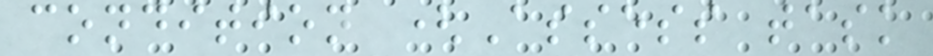condition (Assess task
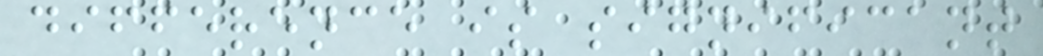difference is significant
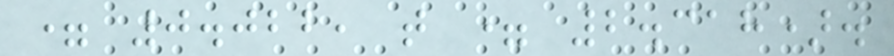= 0.022, t = 2.318).
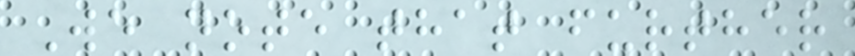We note that further
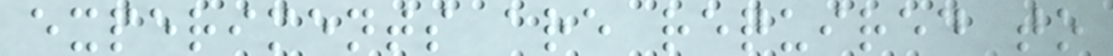experiments are required to
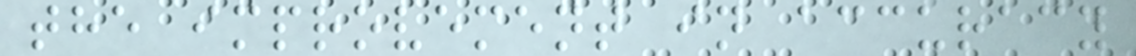the improvement in accuracy
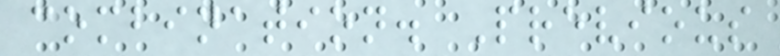combination. Previous
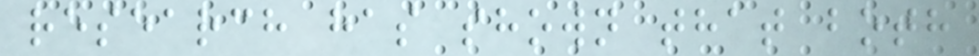research has shown that both
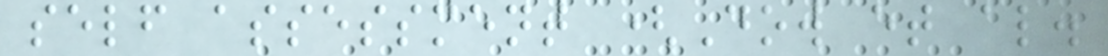self assessment (Dow et al.
